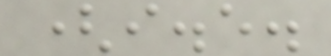(i.e.
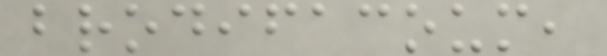brodifacoum,
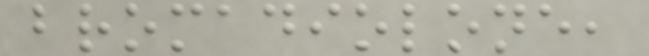bromadiolone,
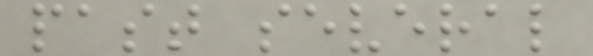past several
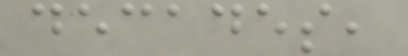decades,
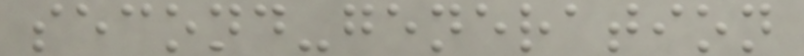second-generation
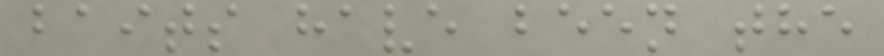baits have been the
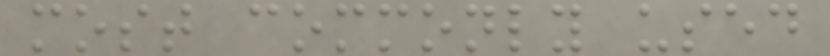most commonly used
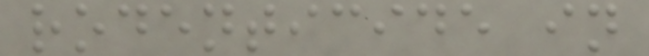rodenticide in
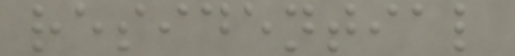residential
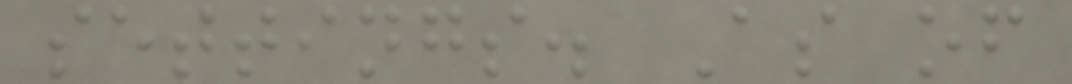settings. As of
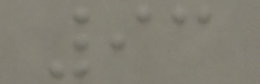93
